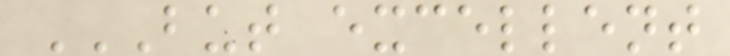BUT EXCELLENT
